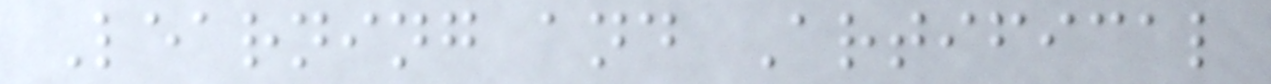Learning and Artifical
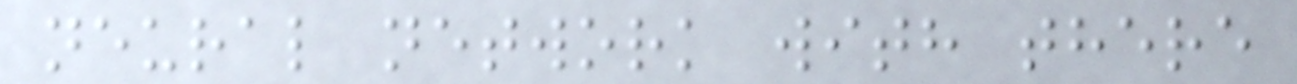neural network with there
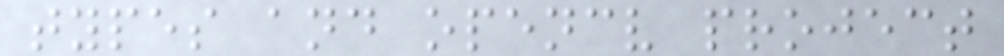types and opencv project
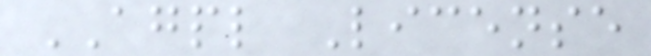AGPL License
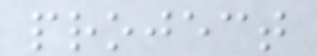project
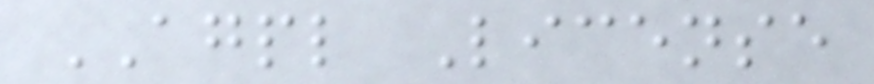AGPL License
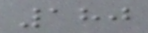180
